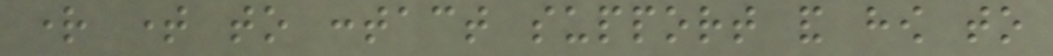right time to contact support and how to
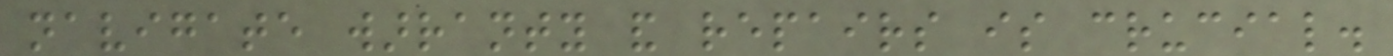navigate warranty and repairs is crucial.
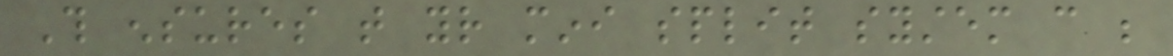This ensures that your mini split system can be
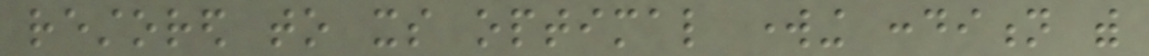restored to its optimal working condition with
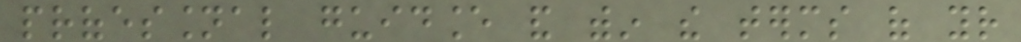professional guidance and within the terms of your
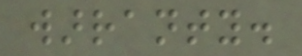warranty.
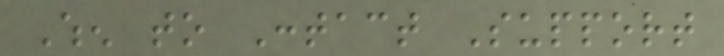When to Contact Support
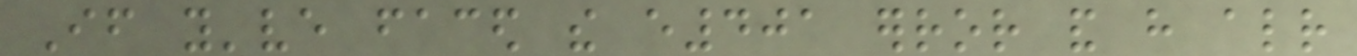If you've faced the e401 error and have already
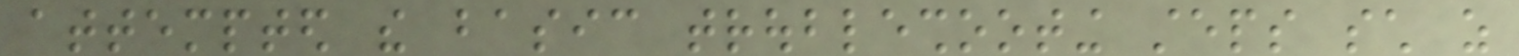attempted the basic troubleshooting steps such as
